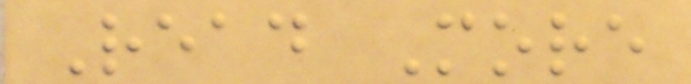Read More
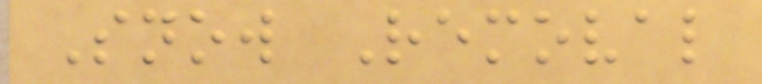Snow Removal
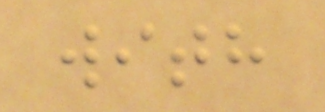with
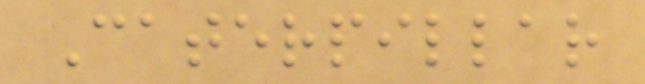Caterpillar
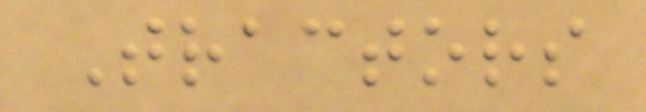Tractors
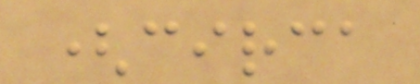(circa
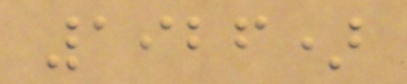1926)
